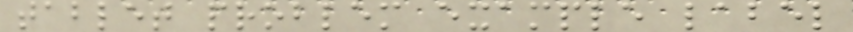tablet problem example label
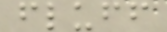fluff
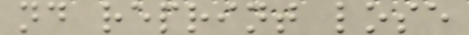nd reprint lose
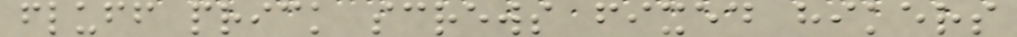fluff prick screws fixed hikers
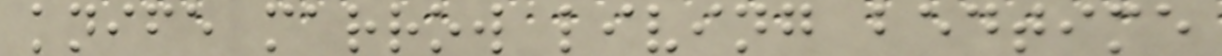knife marrow living bedtime
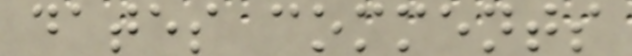dates comments
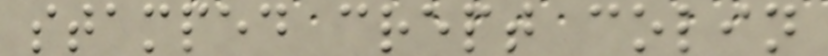stamped crept colin
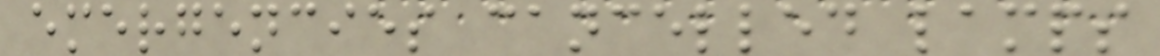emergencies cancelled lamps
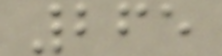265
